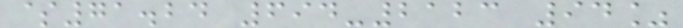$71.24 694-2123 94%
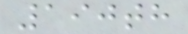190th
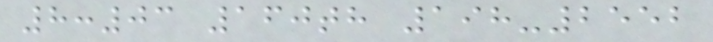8:03 160th 198-2552
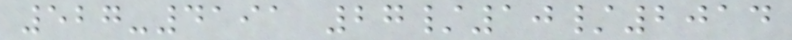527-4191 27/10/2014
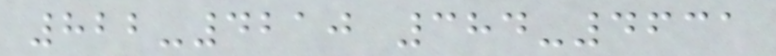822-4210 384-4631
